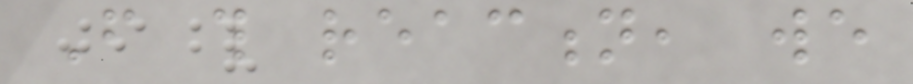From this reaction, we
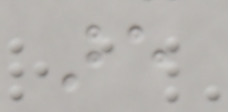are
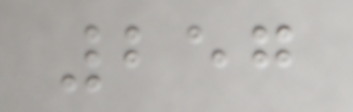257
